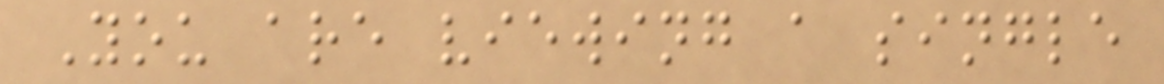You are viewing a single
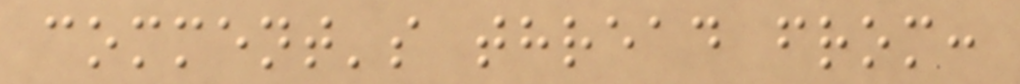comment's thread from:
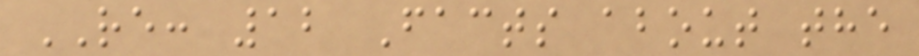RE: 12 Facts about the
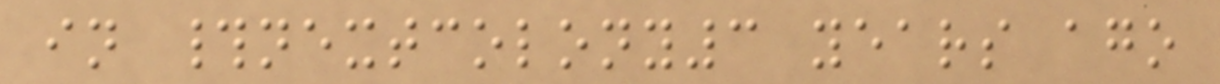in #nextcolony3 years ago
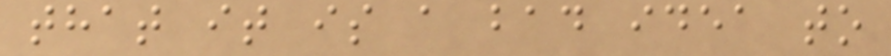that it is a bad idea to
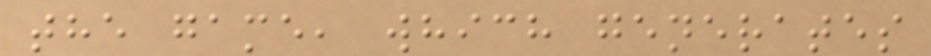the game, which generates
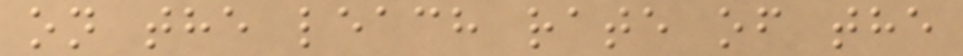on the leach rate of the
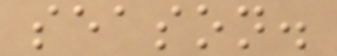season.
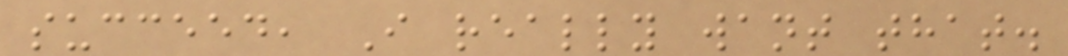succeed, I really want that.
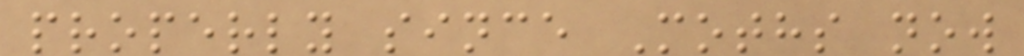properly since Moths now
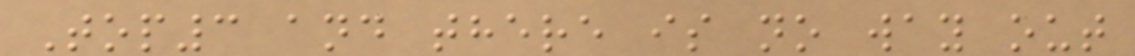Top3 and there is no way out
